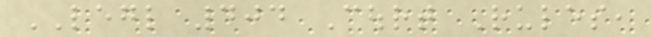LEGL 404 Court Rules,
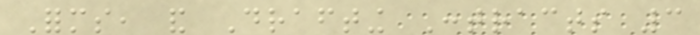Forms, and Drafting Contracts 3
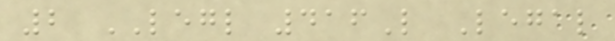2 LEGL 416L Legal
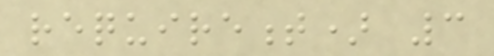requirement) 3
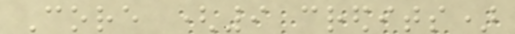Core (9 credits)
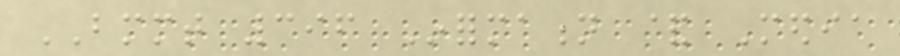BMMT 396 Information & Media
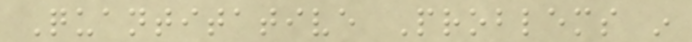Quantitative Problems in
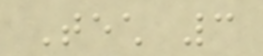Tech 3
